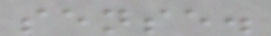sense.
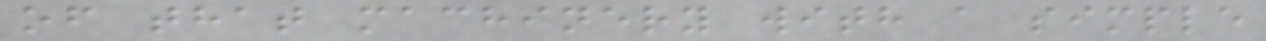of that machinery with a simple
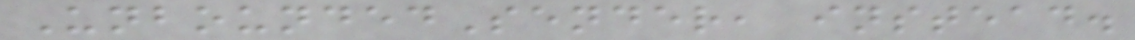UnboundedSender, instead.
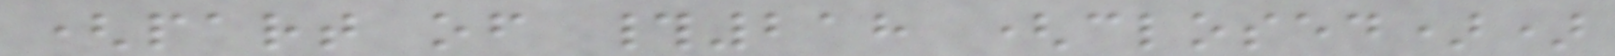(part of #218 (closed))
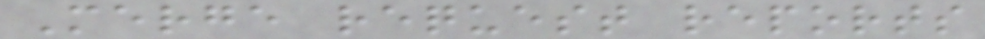Merge request reports
